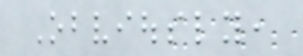Obviously,
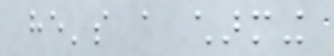he's a charming
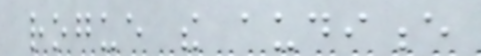rogue the audience
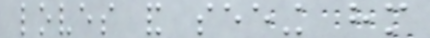loves and seeing him
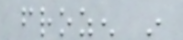frozen in
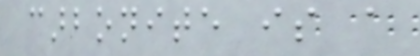carbonite is a
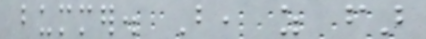bummer. But, as far
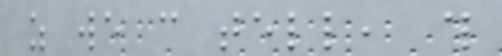as we can tell, this
